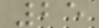25
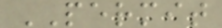PERMIT
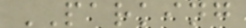PARKING
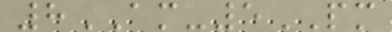8AM-5PM
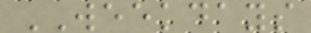WEEKDAYS
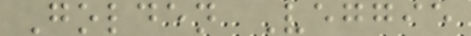Golden Veggie
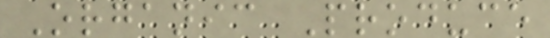Organic Produce
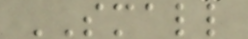SMALL
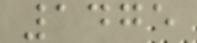1475
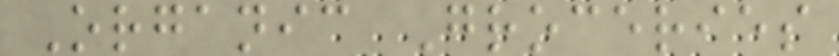Organic Groceries
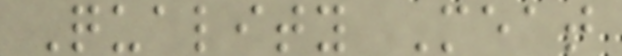Quality Meat
